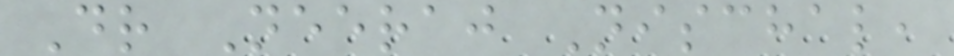Dr Neeraj Nischal,
